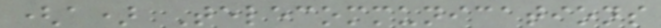(a) Telecommunications
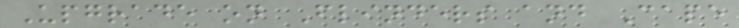Upgrade on Flinders and Cape
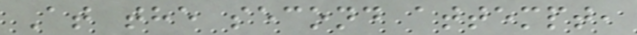At the second attempt,
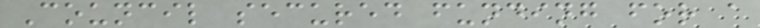Council secured funding for a
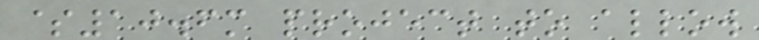$10.6m project to allow
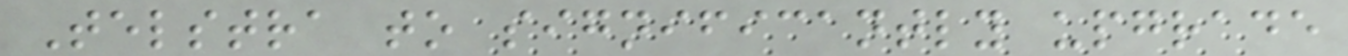Telstra to significantly upgrade
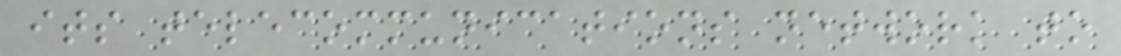its telecommunications network to
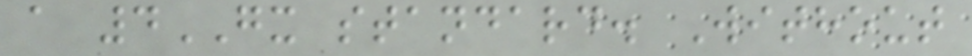a 4GX standard. Without
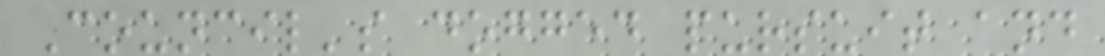Council's dogged pursuit and
